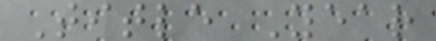Title Year
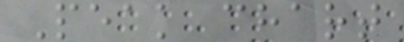Peak chart
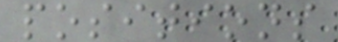positions
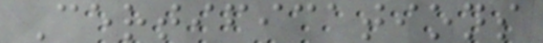Certifications
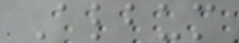Album
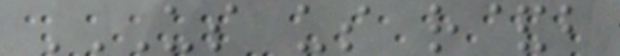US US R&B
